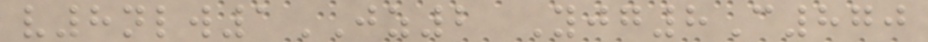v8nlw1JZ2 Yjg8C870
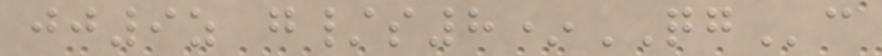jj9z g/s8*QGc
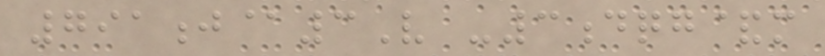791j@3V -3dqg&m
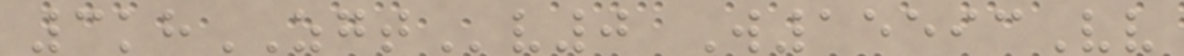3khZGTv0 W15593Vv
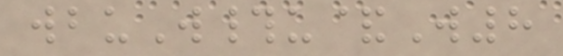wbuW#u&W8
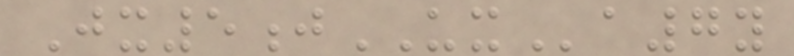Jx5jUXa7y
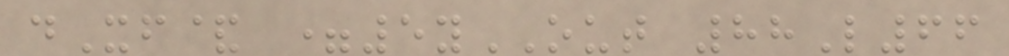dXf& =5yOUT 88L66
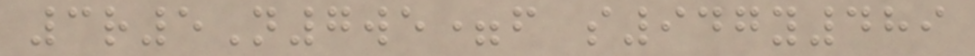3r5N7we=f s947y489
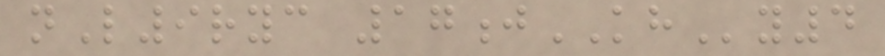nL9ryc 17jKHy4
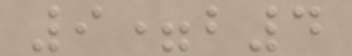9=b4
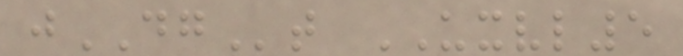jDGt UXVL5
